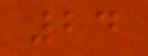24
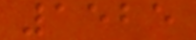1525
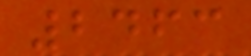2463
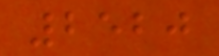2520
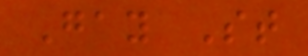Gay St
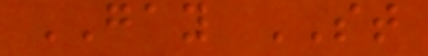GAY ST
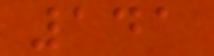141
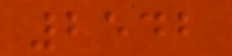2542
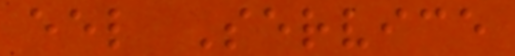eel Service
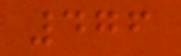476
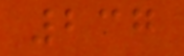237
